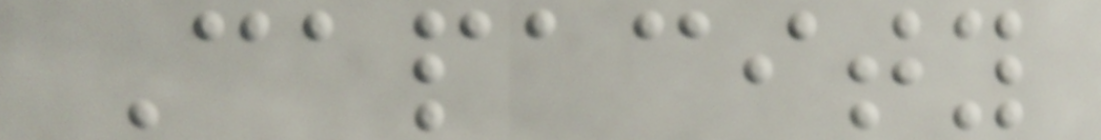Capacity
